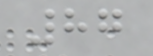87
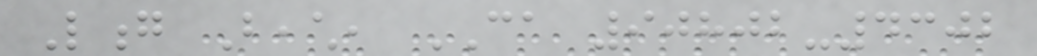Long Beach, CA 90802-4302
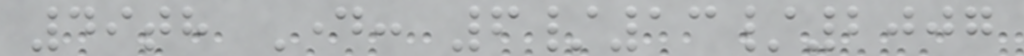49th Day: 6/13/2007
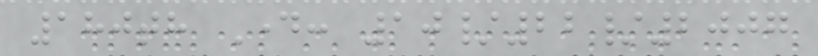180th Day: 10/22/2007
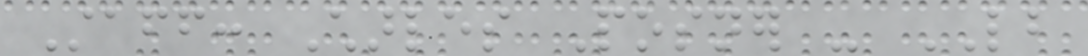Staff: Charles Posner - LB
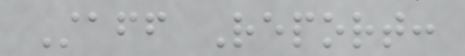Staff Report:
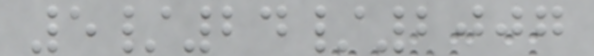5/24/2007
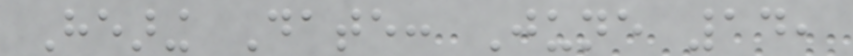Hearing Date: June 14,
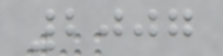2007
